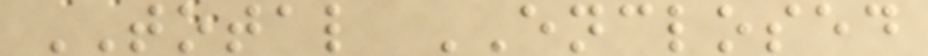TOTAL ENCLOSED
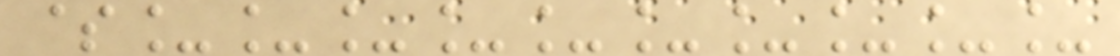$__________
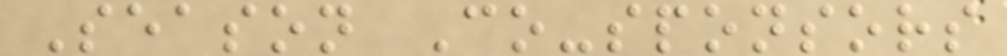Season Co-sponsors
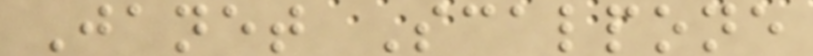Janet Scalpone
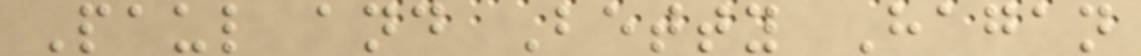Paul and Betty Hagan
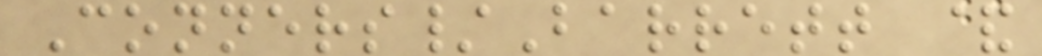Conners/Barrett &
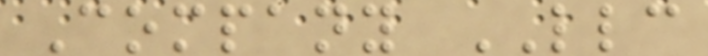Company LLC
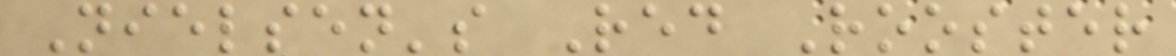Nielsen's Red Rooster
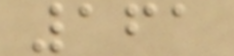161
